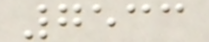7533
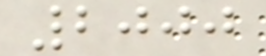2000
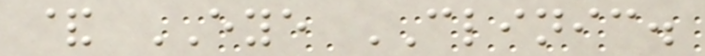& EYE CLINIC.
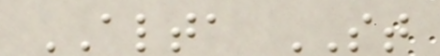ALTA ST
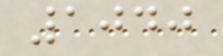1040
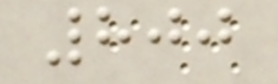800
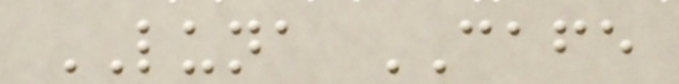LUNA CAFE
